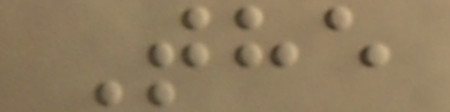The
